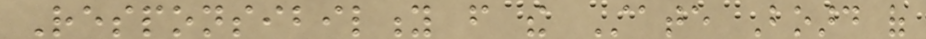Responsibility from the State Board of
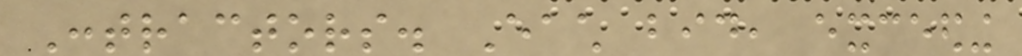Contractors. Each bid, exceeding
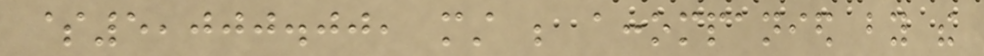$5,000.00, must be accompanied by the
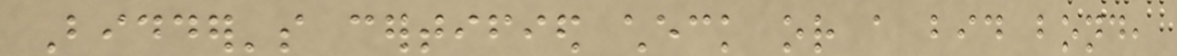Bidder's certified check or a bid bond,
